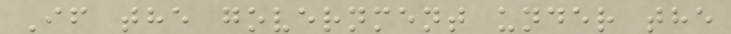If the government under the
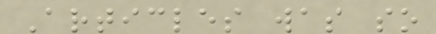Articles was so
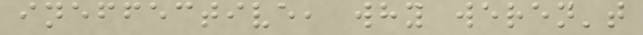ineffective, why weren't
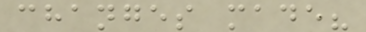changes made?
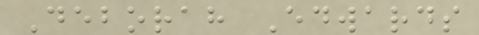Deborah Edwards
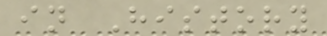in History
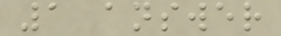1 answer
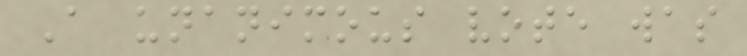A unanimous vote was
